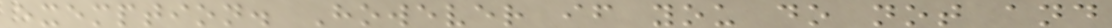exemption. However if you do not and
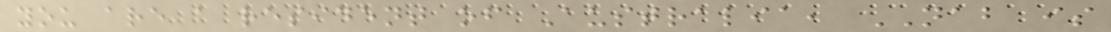you are a resident of Australia, NAB is
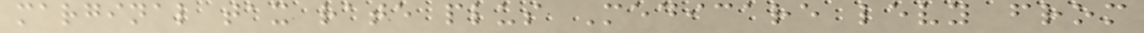marginal tax rate plus Medicare levy from
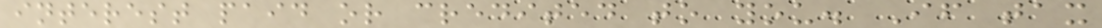interest paid or credited to you. If tax
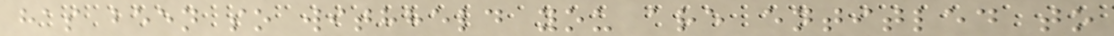has been so withheld you are entitled to
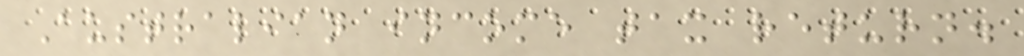Australian income tax return.
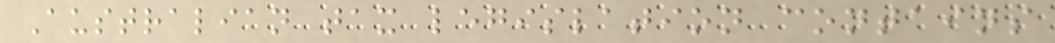Australian tax legislation contains
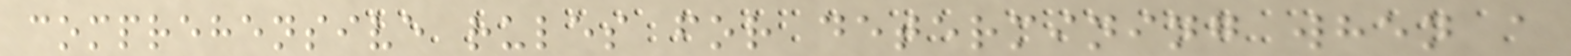comprehensive rules for determining when a
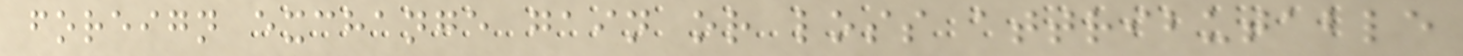foreign exchange gain or loss attributable
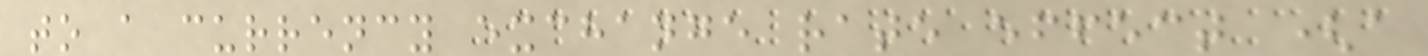to a currency exchange rate effect (a
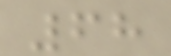68
